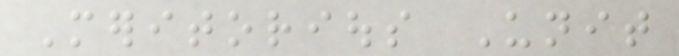Meritorious Unit
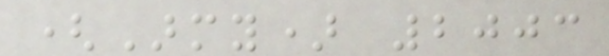(Army) 2003
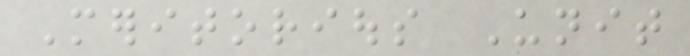Meritorious Unit
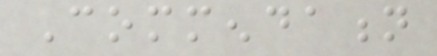Commendation
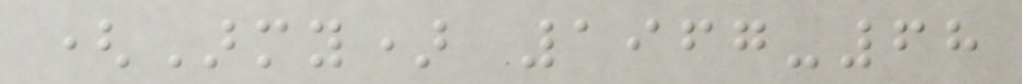(Army) 1967-68
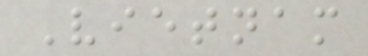Vietnam
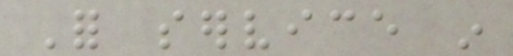For service in
